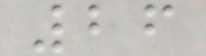26
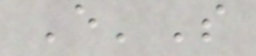E'S
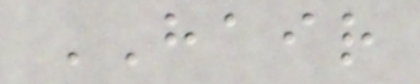HAIR
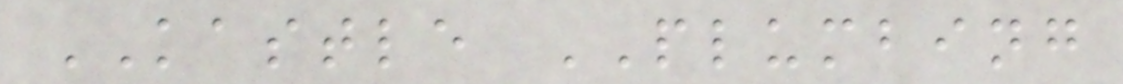KASTLE PLUMBING
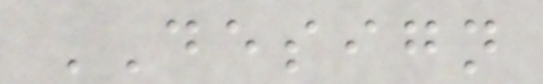DESIGN
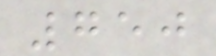750
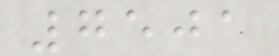7501
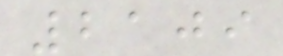2109
